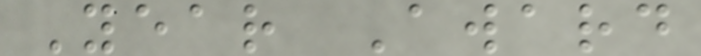Year Award
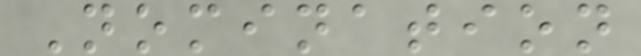Nomination
